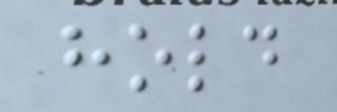hold
